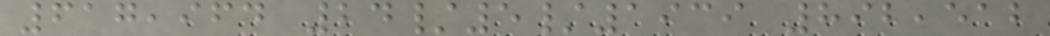617,964 24/5/1939 892,512
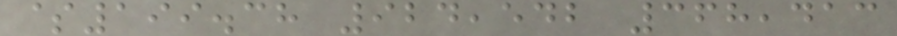$199.38 924,542 368,413
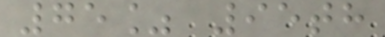75% 95th
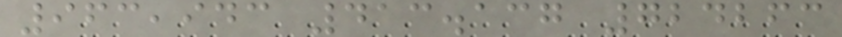963,943 413.137 724263
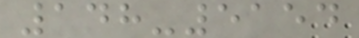148-5154
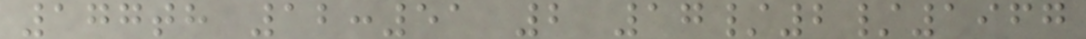177th 12:51 2 17/2/1967
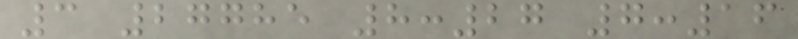3 27785 8:27 7:16
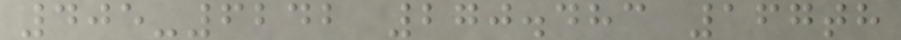405-6242 270.483 167th
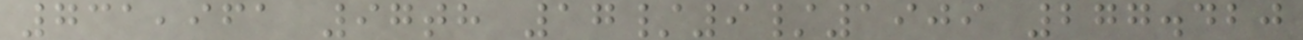731,961 97th 17/9/1909 277.420
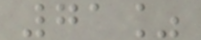71%
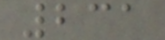231
